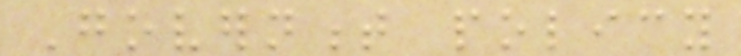Government policy
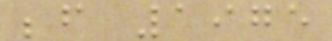before 1975
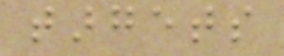targets
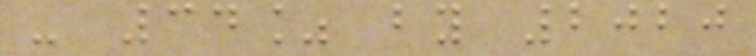- 34% by 2020
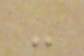-
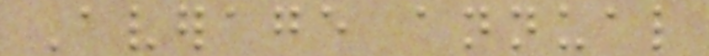Average annual
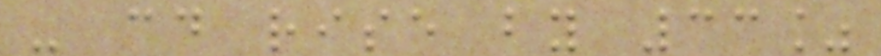- could rise by 33%
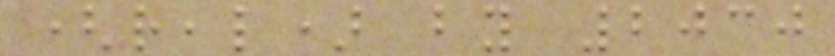(real) by 2030
